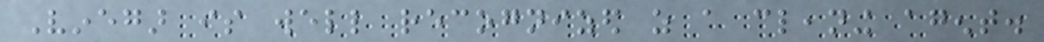Vinegar is well recognized as a cleaning agent.
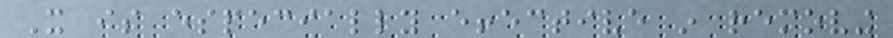It is especially effective in removing
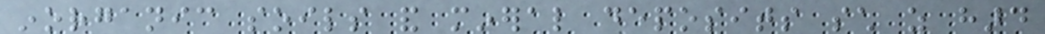inorganic soils and mineral deposits such as hard
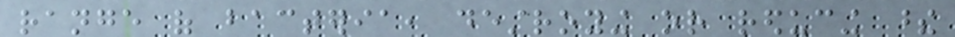range of bacteria, destroying or reducing these
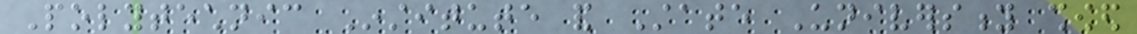Polytechnic Institute and State University showed
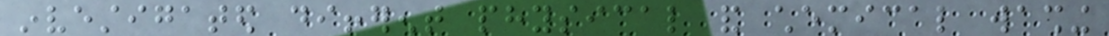investigated different physical and chemical washing
